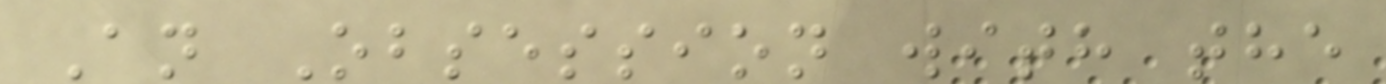An Obsession with the
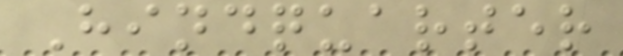Hindquarter
